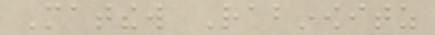Matthew Rabinowitz
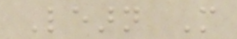Learn More
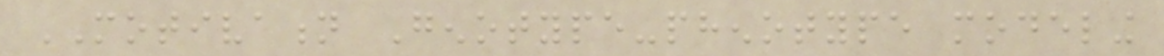MOTIVATION Genotype-phenotype modeling
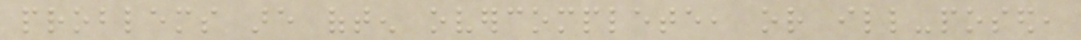problems are often overcomplete, or ill-posed,
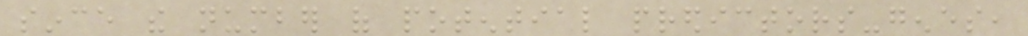since the number of potential predictors-genes,
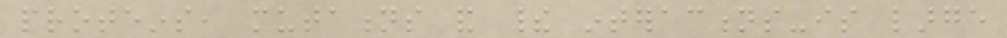proteins, mutations and their interactions-is large
